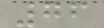76
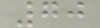70
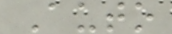Auto
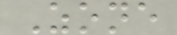Zone
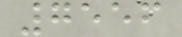7556
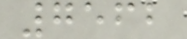7562
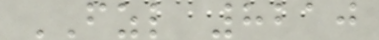FZL 8210
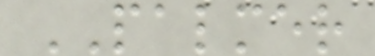PALMER
